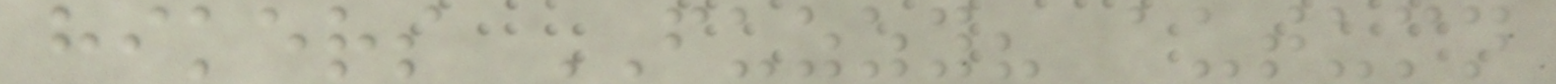hikers FUZZY? autumn
